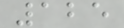125
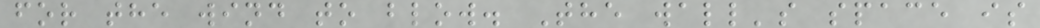for the wind to blow. The wall's space is
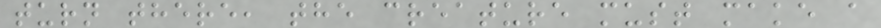turn there, the creature must make a
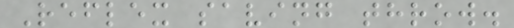Reflex saving throw.
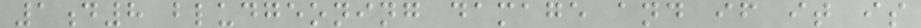1d8 bludgeoning damage and if it is
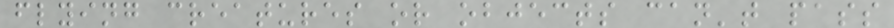flying creatures or objects can't pass
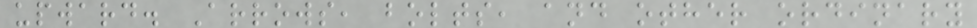upward. Arrows, bolts, and other ordinary
